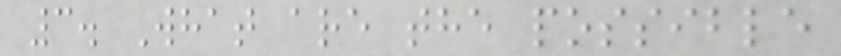3. What are the possible
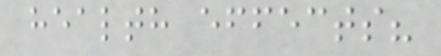health effects?
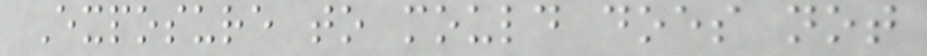Exposure to mould does not
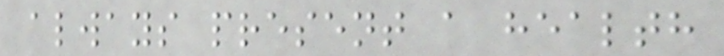always present a health
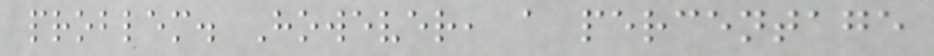problem. However, a percentage
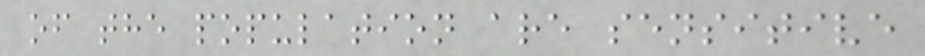of the population are sensitive
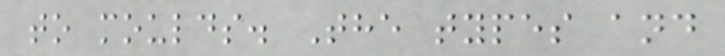to moulds. The types and
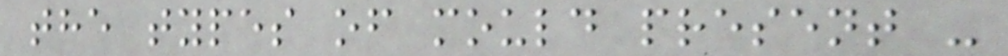the types of mould present -
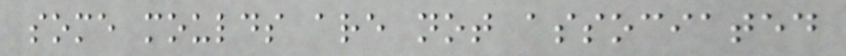some moulds are not associated
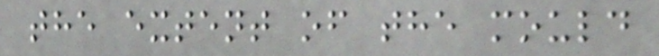the extent of the mould
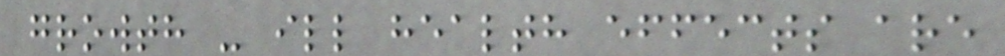growth - ill health effects are
